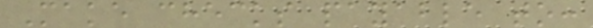Make checks payable to:
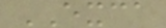EXCA
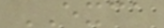EXCA
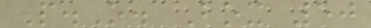P.O. Box 50
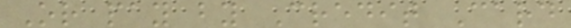Or pay by Credit Card
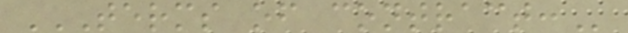TERMS OF CONTRACT:
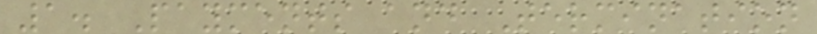1. Payments and Termination
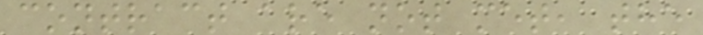contract are not met, the
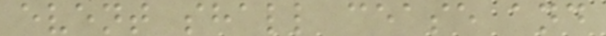event shall cease and
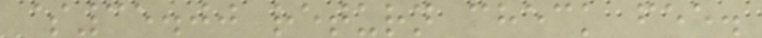$35.00 return check fee.
